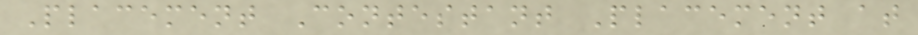Placement Contestant Placement at
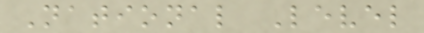National Level
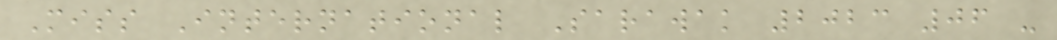Miss International Sarawak 2023 06 -
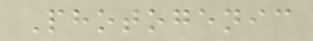Photogenic
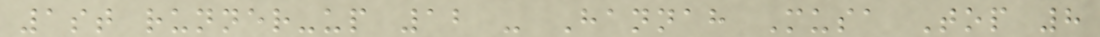1st runner-up 12 - Hannah Musa Top 8
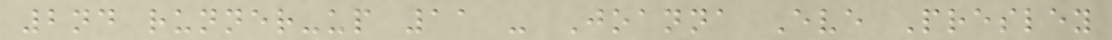2nd runner-up 11 - Joanna Eve Presley
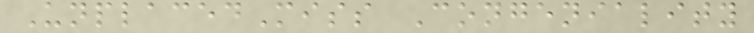UnplacedMiss Congeniality
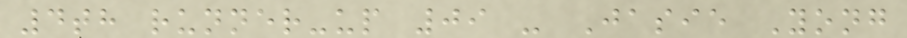4th runner-up 09 - Jasie Yong
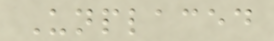Unplaced
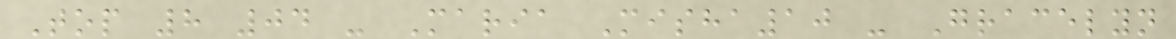Top 8 04 - Maria Misha10 - Gracelyn
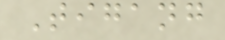Tigang
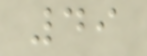49
